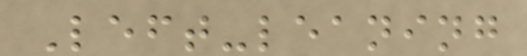Left-leaning
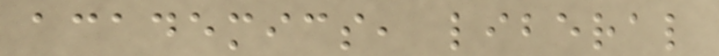academics, liberal
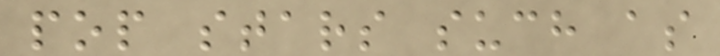pop stars such as
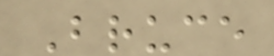Bruce
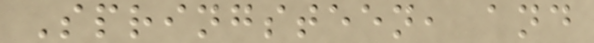Springsteen, and
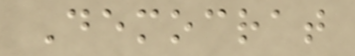Democrat
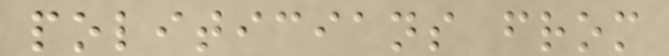politicians from
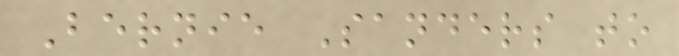Bernie Sanders to
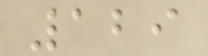129
